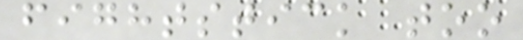fightstick too
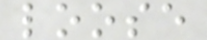loose
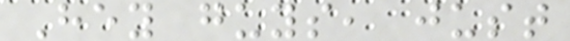Hey guys, just
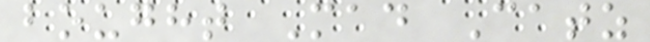bought Mad Catz
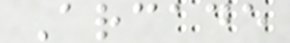Arcade
